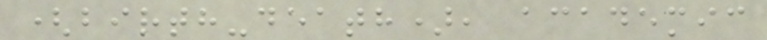(birth-death), academic
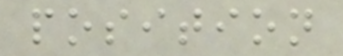position
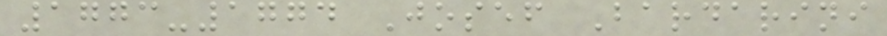1773-1774 Josef Bardarini
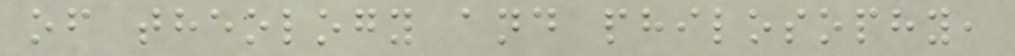of theology and philosophy,
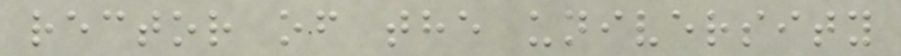rector of the university
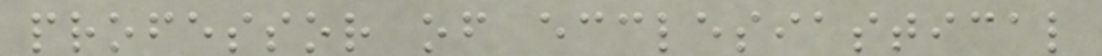professor of ecclesiastical
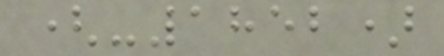(-1852)
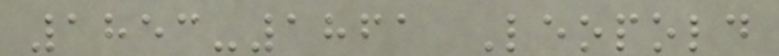1853-1861 Leopold
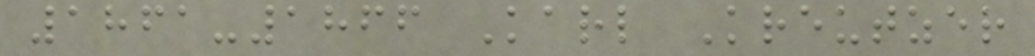1861-1866 Karl Kreutzer
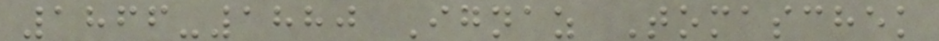1866-1880 Ignaz Tomaschek
